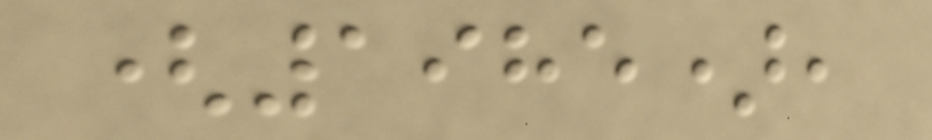(1985),
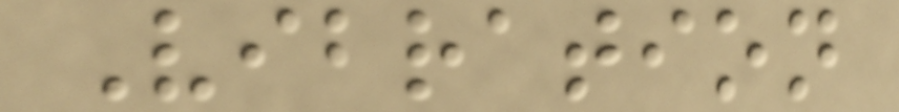Vibration
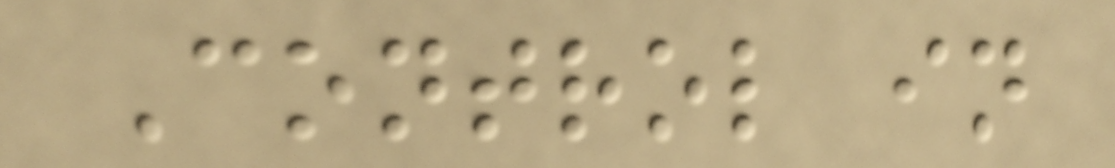Control in
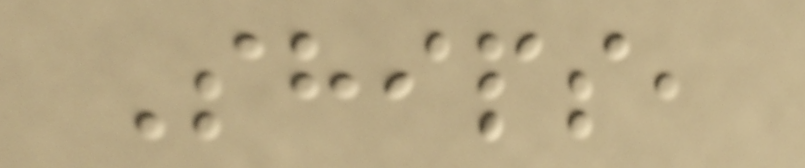Ships,
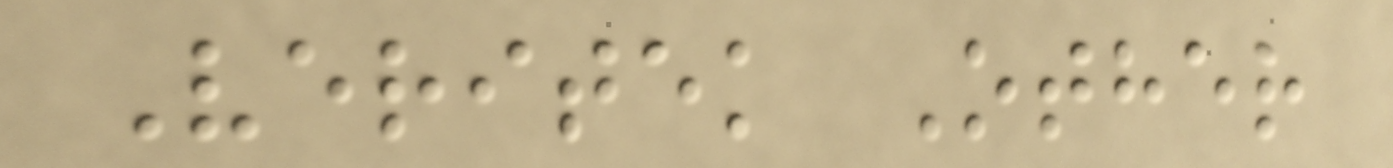Veritek Other
